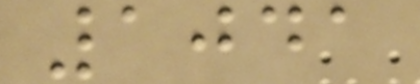1041
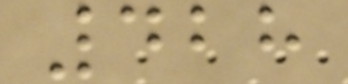428
